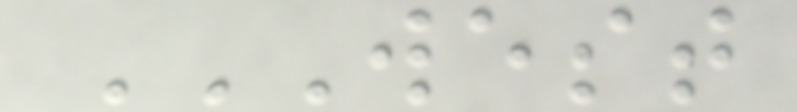WEST
